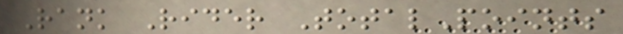Rank Rider TotalPoints
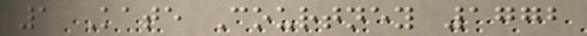1 Kate Courtney 1772
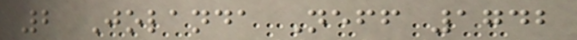2 Jolanda Neff 1742
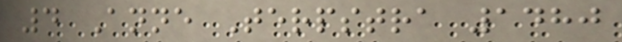4 Anne Terpstra 1480
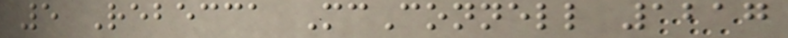5 Rebecca McConnell 1217
